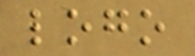logo
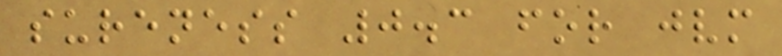sureness 0.3 for jvm
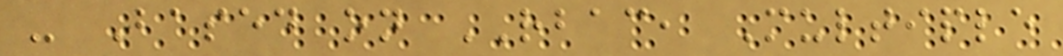- Based on RBAC, Multiple
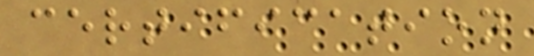certification
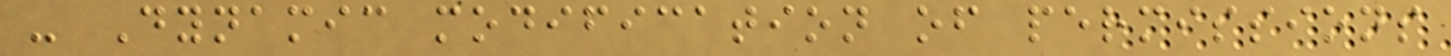- Dynamic modification of permissions
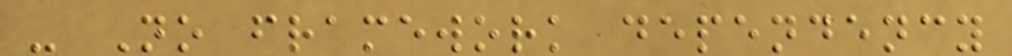- No framework dependency
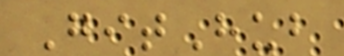GitHub
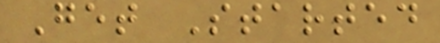Get Started
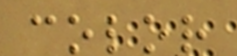color
